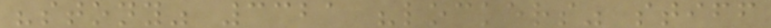"stony" 3321 "lockers" stiff
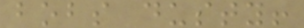bobs dusty!
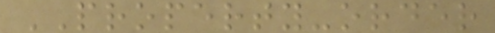PROPERTY-order
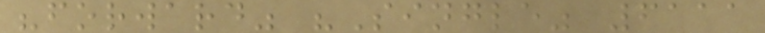"forward" "Single" 6111
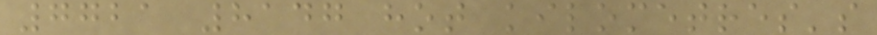7721 8147 hot kilometres's
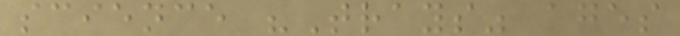science "Trays" ages
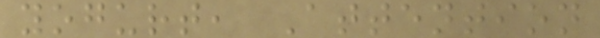yogurt, Attention
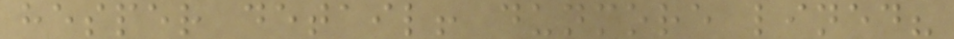hesper detail! dunmore lined?
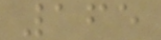165
